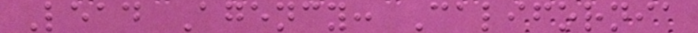Lead Agency: California
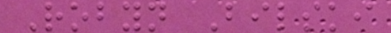Robyn Bilski
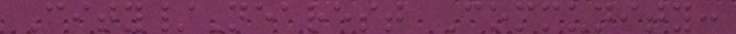City/Nearest Community:
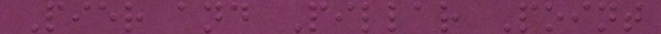Pier and Pillar Point
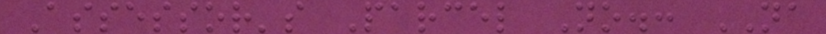Assessor's Parcel No.: NA
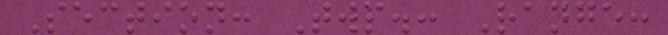Section: Twp.: Range:
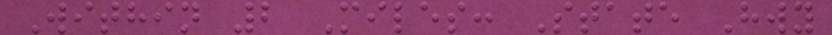Within 2 Miles: State Hwy
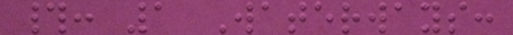#: 1 Waterways:
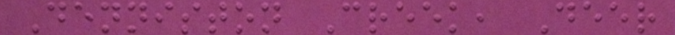Denniston Creek, Deer
